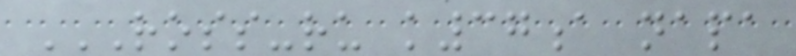ROSS-RU K37A NAPA
